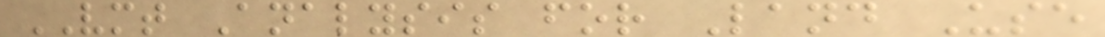VMT Analysis for Land Use
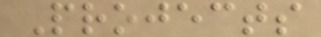Projects
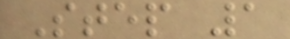Step 1
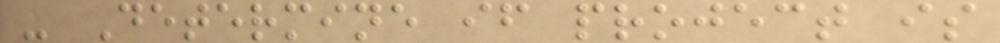- Determine if project is
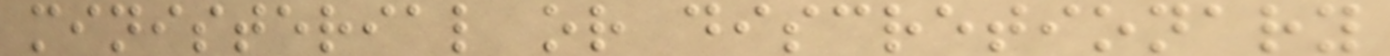ministerial or discretionary
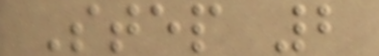Step 2
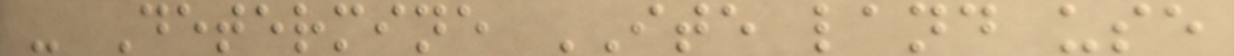- Determine ITE land use
